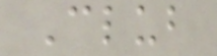Club
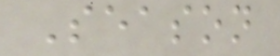Season
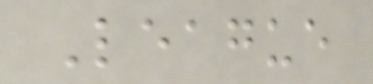League
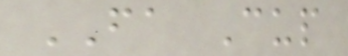FA Cup
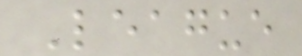League
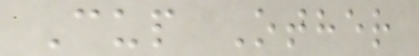Cup Other
